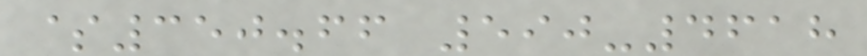$350.66 590-4618
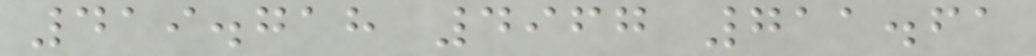419.718 4967 711.61
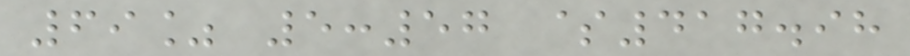69% 5:57 $417.98
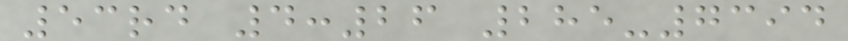53rd 4:26 285-7394
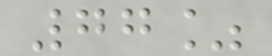77%
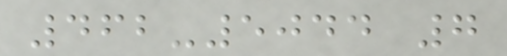462-5044 7
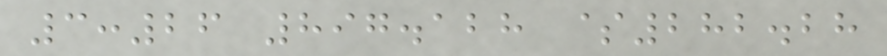3:26 897.128 $282.28
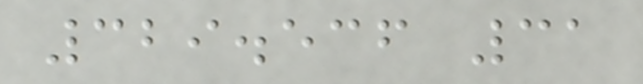329.536 31
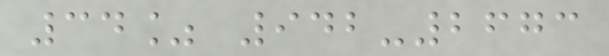34% 942-2673
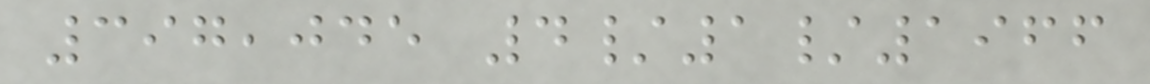397,045 4/1/1966
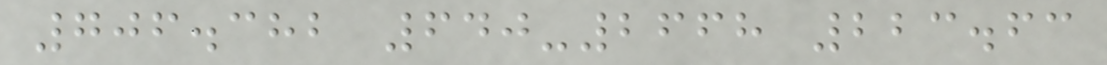706.382 640-2668 223.63
